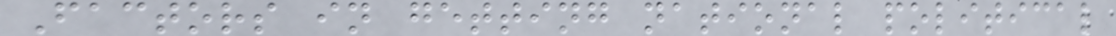Factors in getting national political
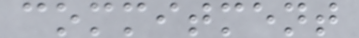commitment
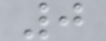0
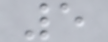5
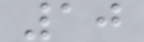10
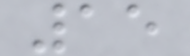15
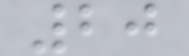20
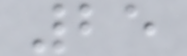25
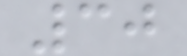30
